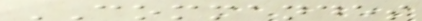COMMANDES
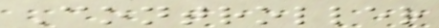Controller
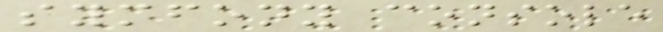symfony console
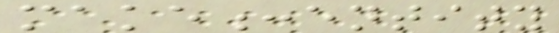make:entity
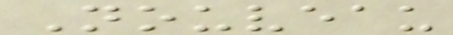Nouveau
